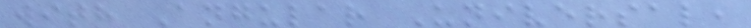with Angular Universal,
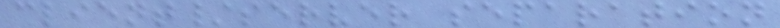client/server separation
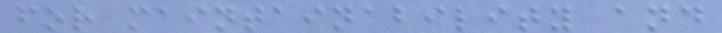for maintainability and
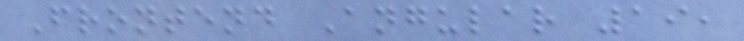Frontend Angular 19,
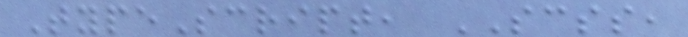TypeScript, SCSS,
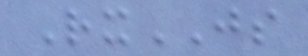RxJS
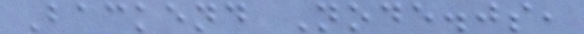Backend Node.js,
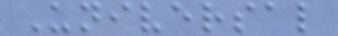Universal
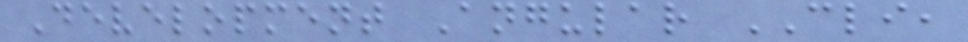Development Angular CLI,
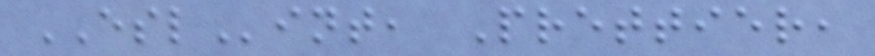ESLint, Prettier,
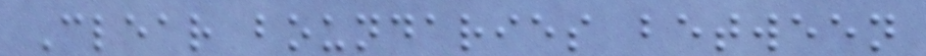Clear boundaries between
